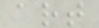art
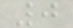0
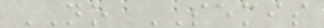NO SEMIS
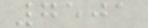7501
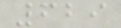629
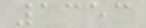1353
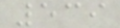539
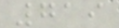719
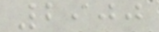2900
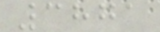3871
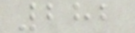282
